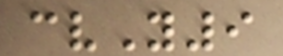cvY9
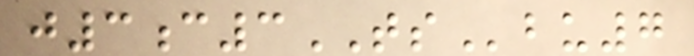j3c3TSbu7
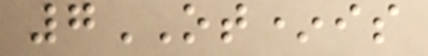7OT*is
